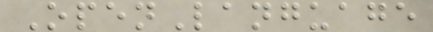OpenLanguage
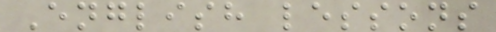English lessons
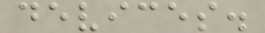devices.
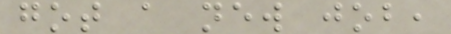got a new job,
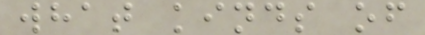what kinds of
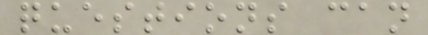questions can
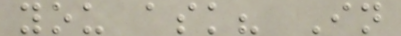you ask? In
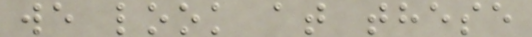we look at these
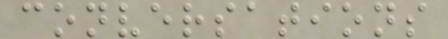conversations
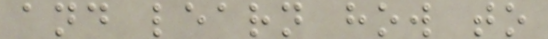and learn how to
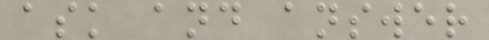ask and answer
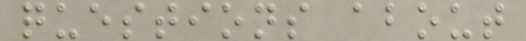questions about
